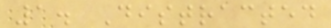1. Distracted
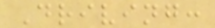Driving:
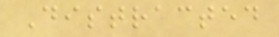Distracted
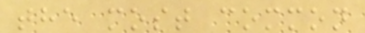the most common
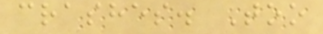crashes. Too
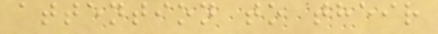attention to their
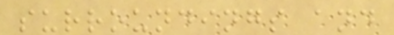surroundings and
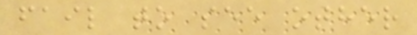fail to see other
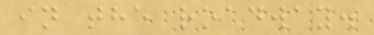in the roadway.
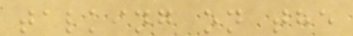talking on the
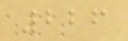226
